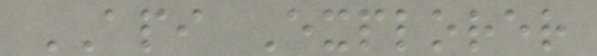API Explorer
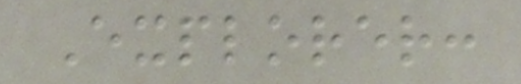Explorer:
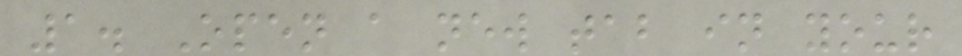1. Open a new tab in your
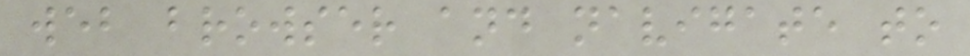web browser and navigate to
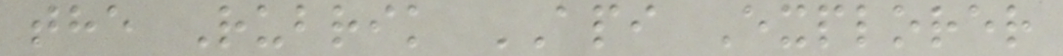the Rubrik API Explorer
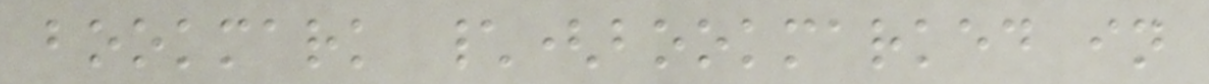bookmark \(bookmarked in
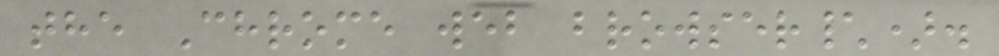the Chrome web browser\).
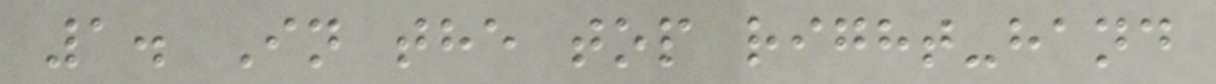1. In the top right-hand
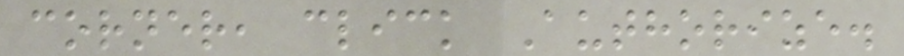corner, click Authorize.
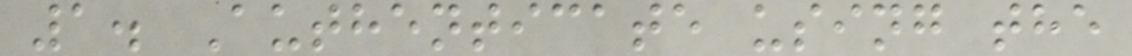1. Authenticate using the
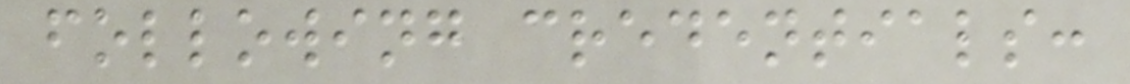following credentials:
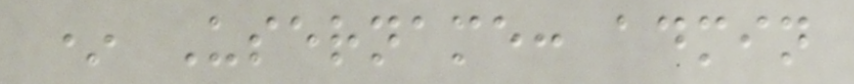* Username: admin
